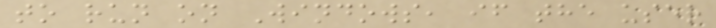to run on Windows, if the user
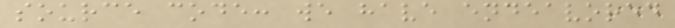source code: we have endeavored
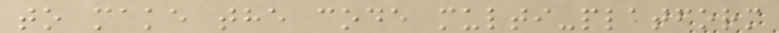to make the code multi-platform
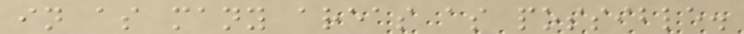in as many areas as possible.
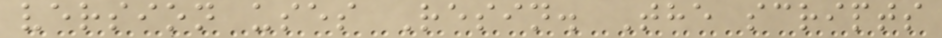version uses Resin. The scripts
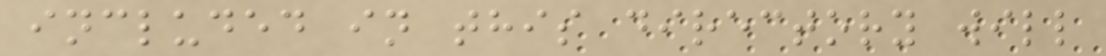included in this directory will
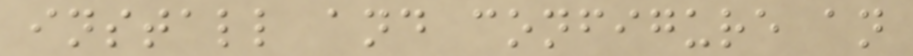install and configure an
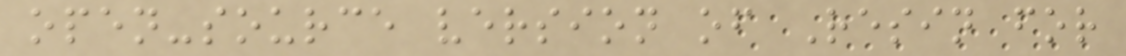open-source version of Resin for
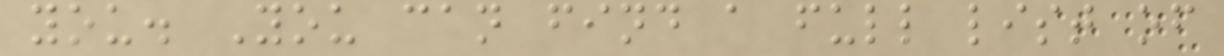you. You can find a full list of
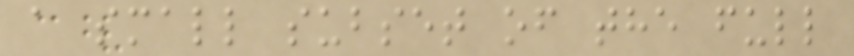a small subset of the full
